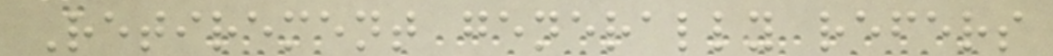Retirement generally refers
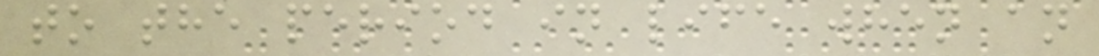to the period in life when an
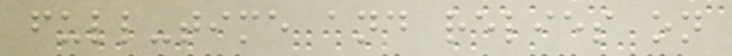full-time and relies on
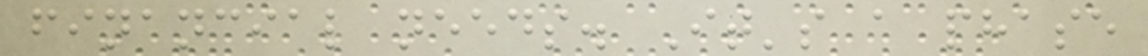financial needs. It's a phase
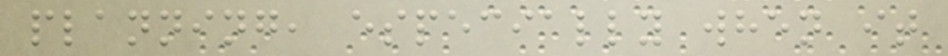planning, especially when it
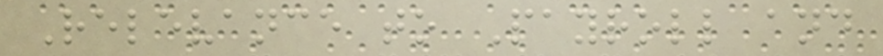Relevance to Payroll and
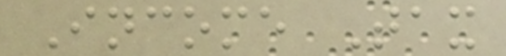Income Tax
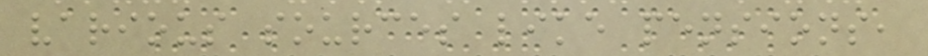various sources like pensions,
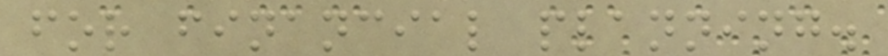for financial planning.
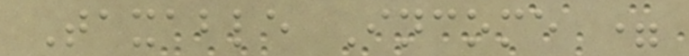Taxable Income =
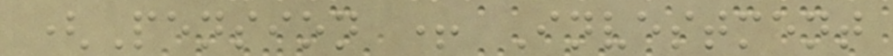(Pension + Investment
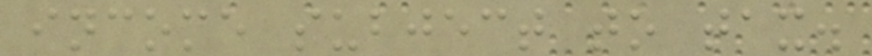income subject to tax.
